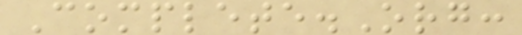Complete.Org:
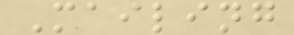Mailing
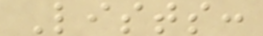Lists:
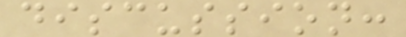discussion:
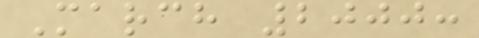March 2000:
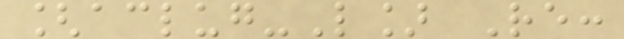[aclug-L] Re:
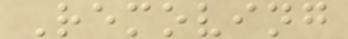Removing
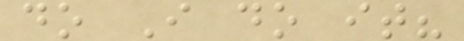do I do it?
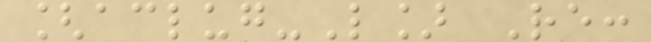[aclug-L] Re:
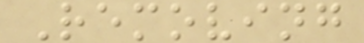Removing
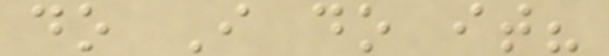do I do it?
